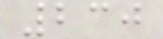230
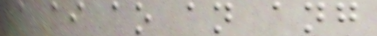a ai ao an ang
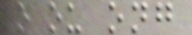o ou ong
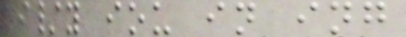i/y iou in ing
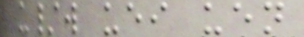u/w uei uen
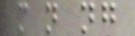m n ng
